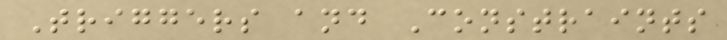Triggers and Constraints
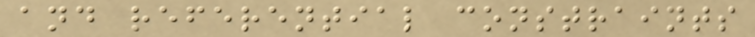and referential constraints
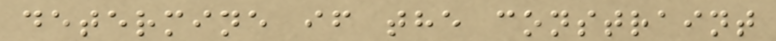determine if the constraint
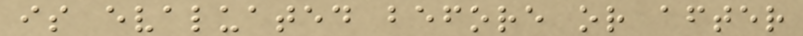is evaluated before or after
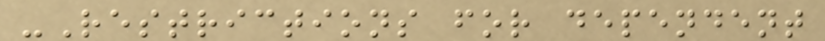-Restrictions for dependent
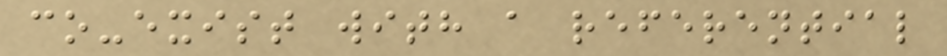co-exist with a referential
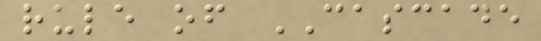rule of CASCADE
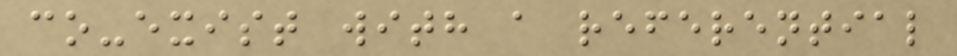co-exist with a referential
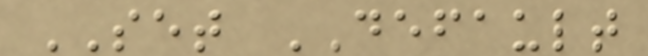SET DEFAULT
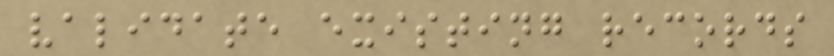validate existing records
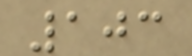103
